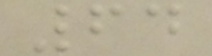64
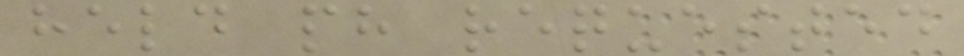held ph requested
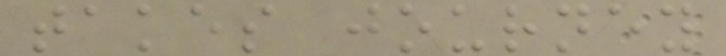takes journey
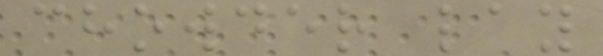chowder lay
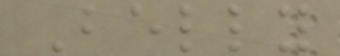Belly
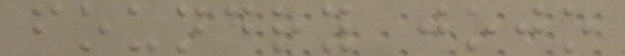foundry jojo
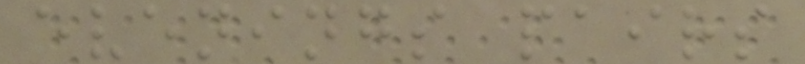evenings pairs
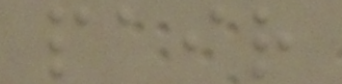pair
